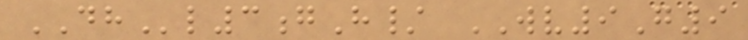DHl3gH/ WV9G9
